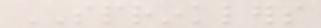SPRINKLERS
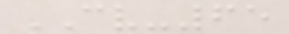CV-65
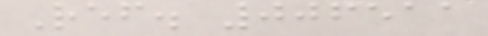Ref. 006511
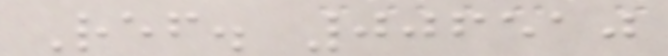Ref. 006510
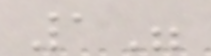1"
